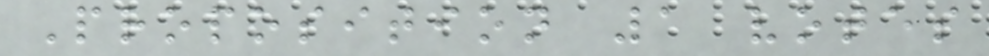Proposition 1 votes
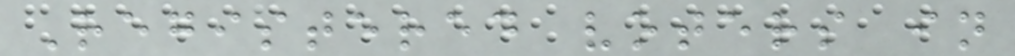Registered voters in
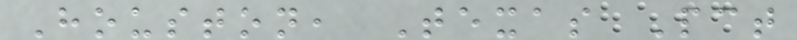Houston, Texas Pct
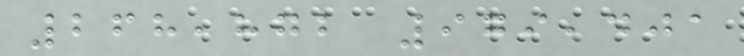268,872 979,401
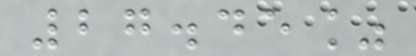27.45%
